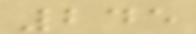245
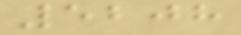5208
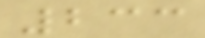233
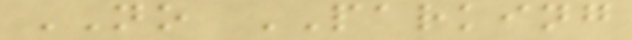NO PARKING
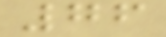76
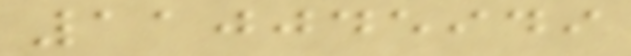110045949
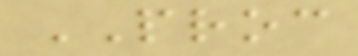PROC
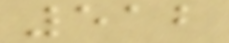512
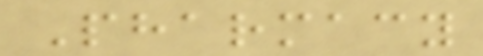Pharmacy
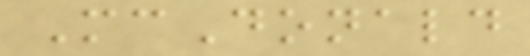McDonald
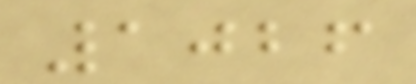1026
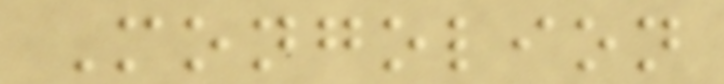Mongolion
